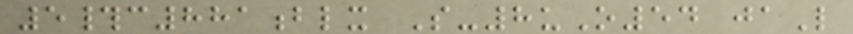5#c881blx S-8uO54 jaL
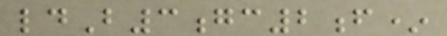ldB3gc2f*
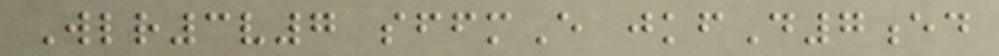Wlr3v7 sffmE jkfD7ed
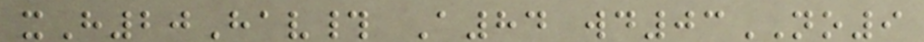xH20Hav# A84 wd03NO9
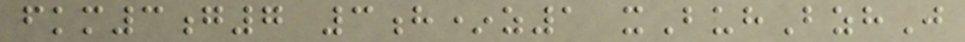fkm3g7 3h*z1 xBuhBzhJ
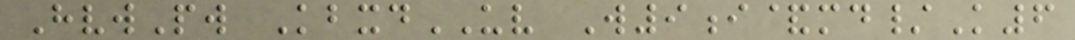HvwPw KbxdUV W9i&md/K6
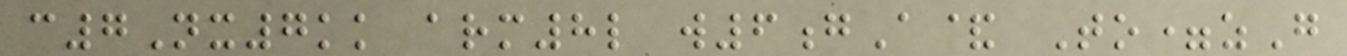c7Nx7kk arm8l w6gA& To=zG
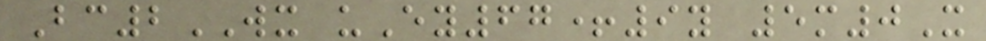Bc2WX uEy67+9y 5m0X
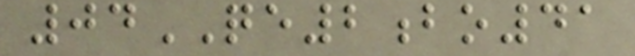04QE2bo41
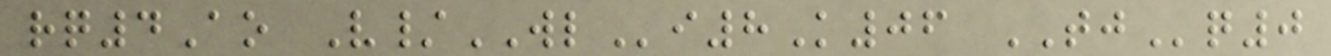rq4Ao V/WLi8K06 TJq0
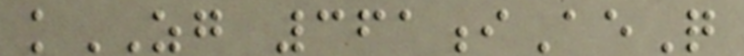kZG 361iAeQ
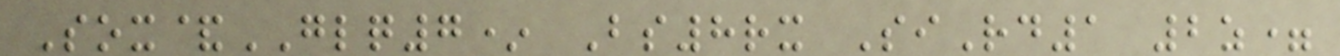Sox&GLQ7* Bs8rx SiRd1 2z=
